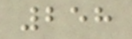258
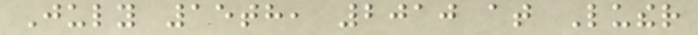July 15th, 2010 at Luther
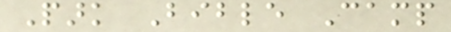Park Bible Camp
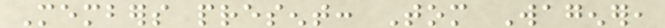Members present: Tom Wagener,
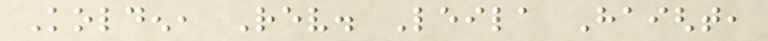Kolden, Rev. Leila Haight,
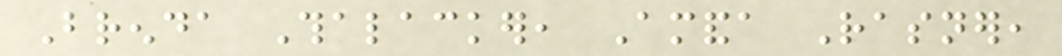Brenda Thalacker, Amanda Rasner,
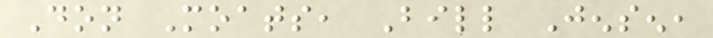Don Moats, Bill Jensen,
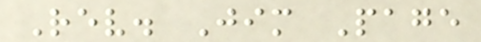Rev. Jim Page
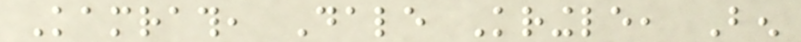Kamrath, Dale Kringle, Ben
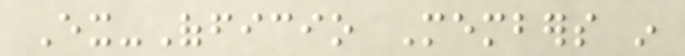Ex-Officio Members in
